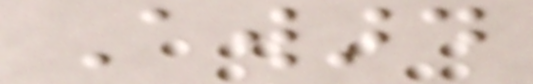Award
